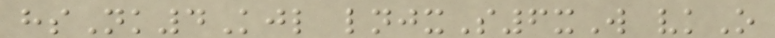hsNk4Kjl lnjxS6xW vkO
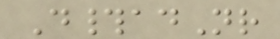D#adNr
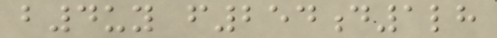b4uy f254d1lh
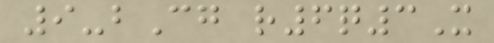9-bCg r6q3X
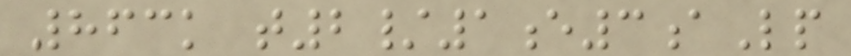863k t2/1e3aLp
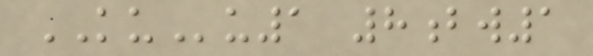KUu1 8bw1
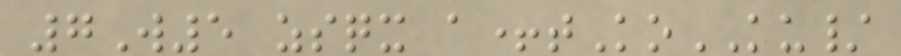7W5 zsqx a+tKoKU/
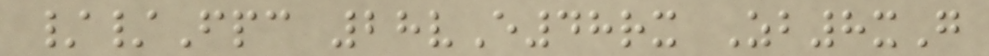//Fpc 28vE48rx Zb8xG
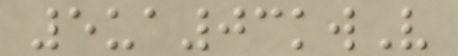5ua03kwV
